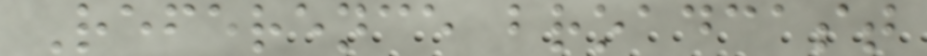Reference broadcast
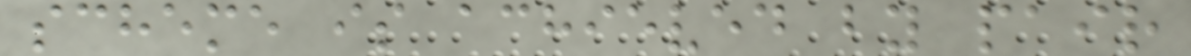scheme is achieved by pair
